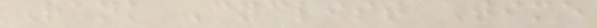Rank Cyclist Time
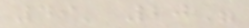49' 20"
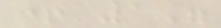+ 1"
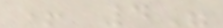+ 4"
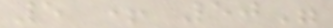5 + 50"
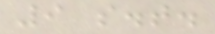9 s.t.
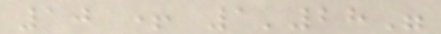10 + 1'28"
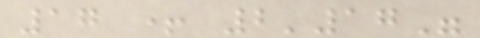17 + 2'17"
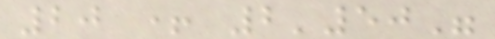20 + 2'50"
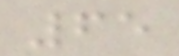65
